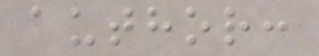author:
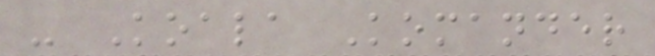- Koala Komander
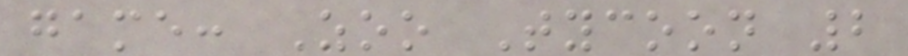game: Zoo Tycoon 2
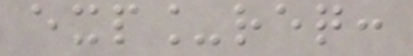exp_req:
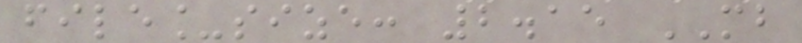file_size: 2.15 MB
